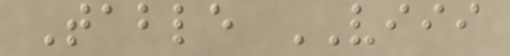Table VIII
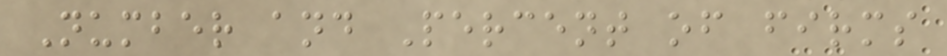Number and Percent of firms
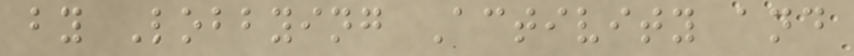by Lobbying Activity and
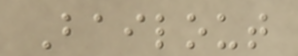Bailout
